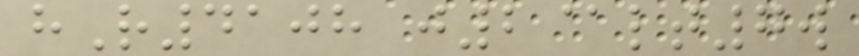hR4108 j2@lt7w
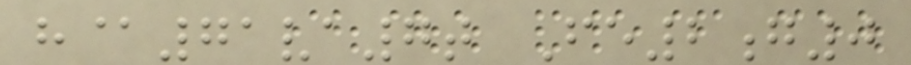h@71va7t Fe2g0
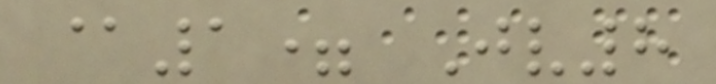@1= Jv8
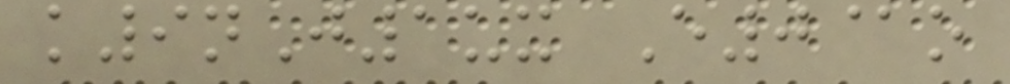k9nJ1ux E0@o
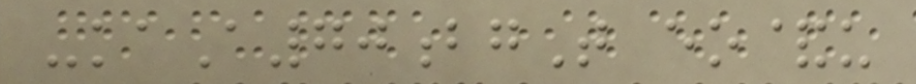-kaA70bgT eo&u
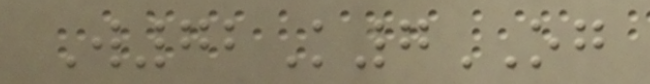W72K7OG
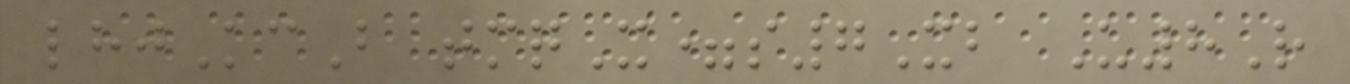lhjKcB tmqX=s7Xb U8R
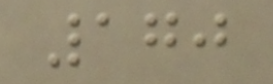170
